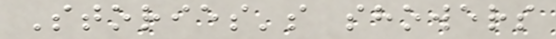Stories's showers
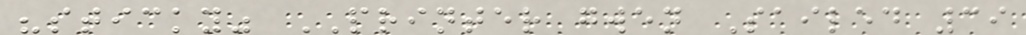"sticky" PRINTER gwen Sailed 39
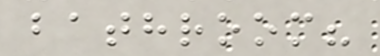bathroom?
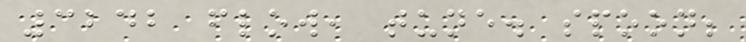3242 flow, tune. spoon;
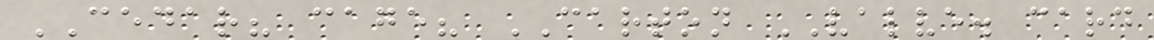CEDAR? cage? CARTON VALVE. card
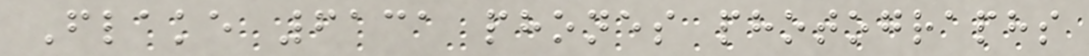Flake 6131 phones photographs
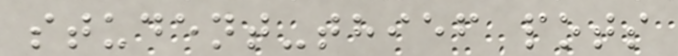student-thief pots
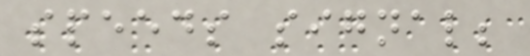speeds signal;
